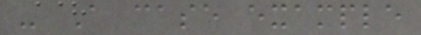- A case example
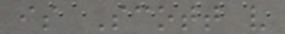is Scott v
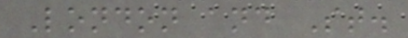London and St.
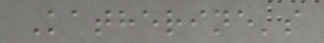Katherine's
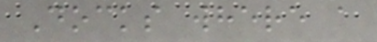Docks where a
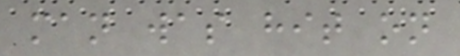man was hit on
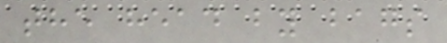the head by bags
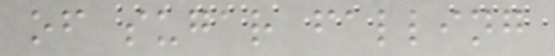of sugar falling
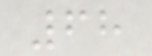68
